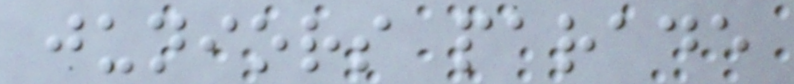juniors parade
